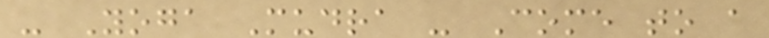- Yoga Mudra - Come to a
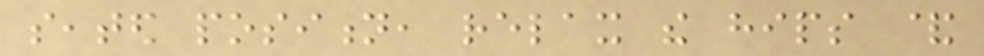seated position, relax the hips &
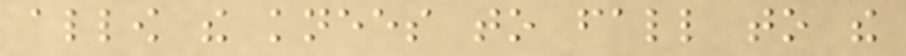allow the knees to fall to the
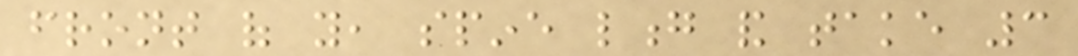front of you, spine long and take 3
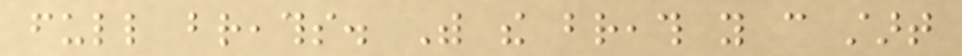full breaths. With the breath you can start
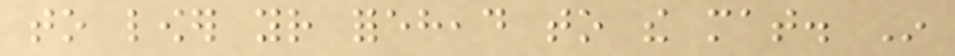to lower your forehead to the mat. In
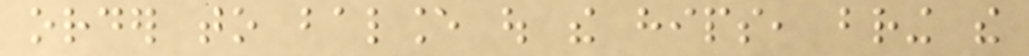order to balance out the hips, bring the
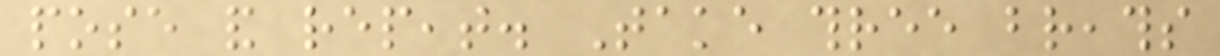pose and repeat. Take three breaths
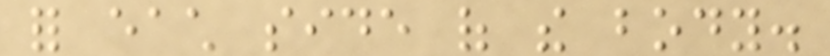for each side of the body.
